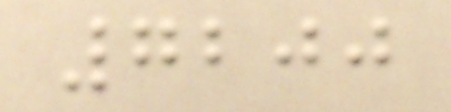7200
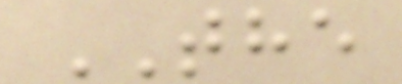THE
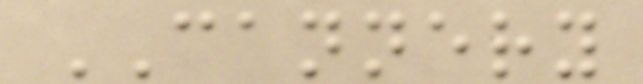CANNERY
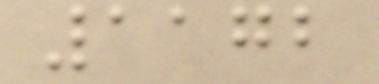1172
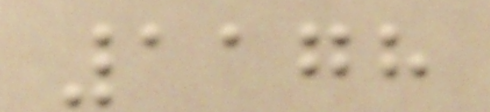1178
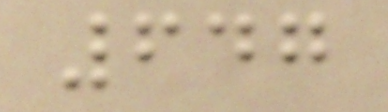647
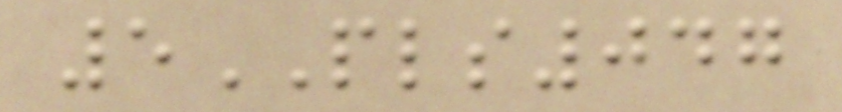5PLS047
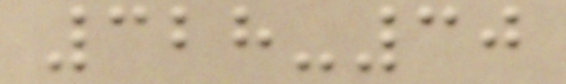328-30
